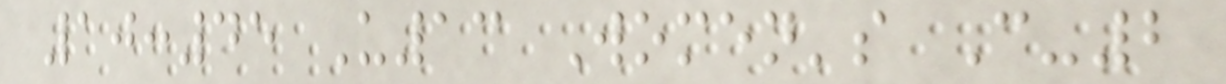10:45 U13 Women's C-2
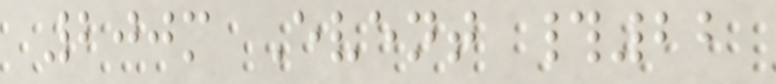200m Event #22
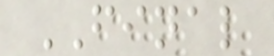FINAL
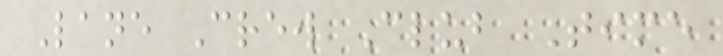Lane Crew Club Time
